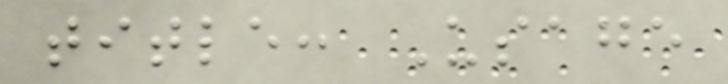title: Usage
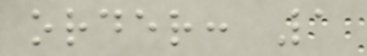order: 1
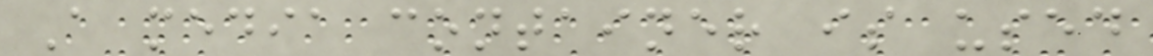A media container is used
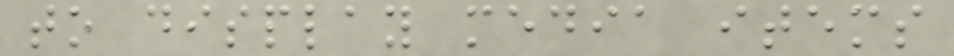to display media items
